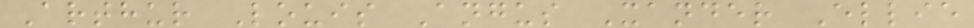Arthur Louis Angus Xander Ellie
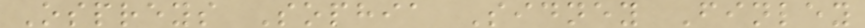Ospreys Sophia Sidney Finley
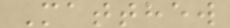Matthew
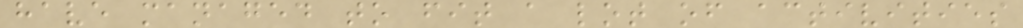have managed to fit a lot of activities
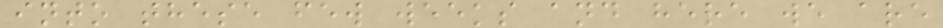into these few weeks and here we are
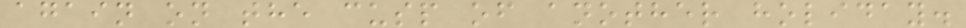again on the cusp of another holiday.
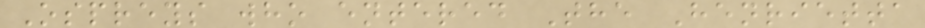Ospreys who entered The Henrietta
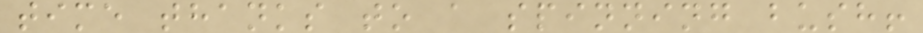time thanks to a spinning bush!
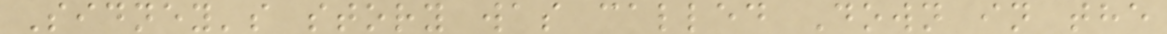Sidney's story was called Down in the
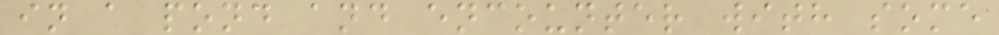in a pond and encounter with some
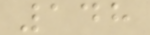148
